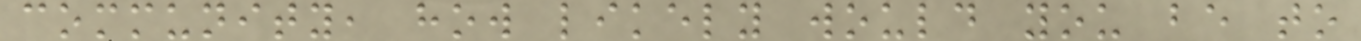community, how likely would you be to
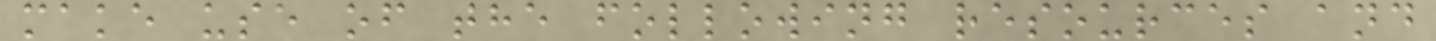make use of the following resources and
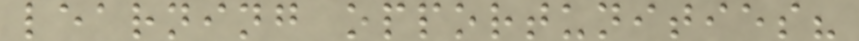learning opportunities?
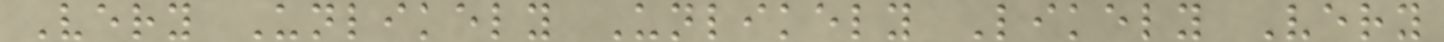Very Unlikely Unlikely Likely Very
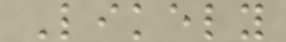Likely
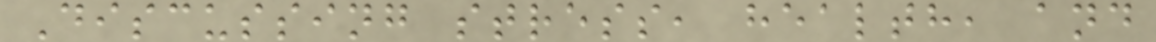Discussing stress, health, and
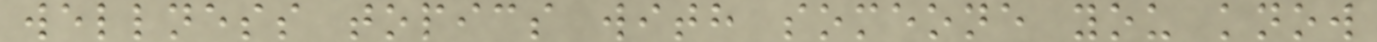wellness topics with someone you know
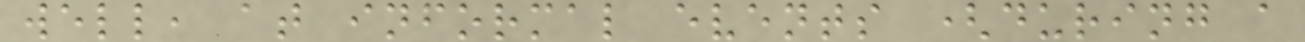well, at informal events (during a
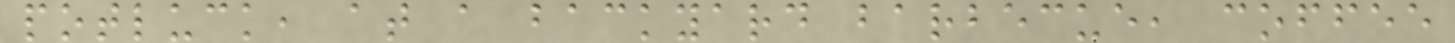potluck, at a backyard barbecue, coffee
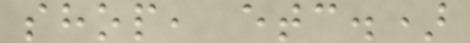shop, etc.)
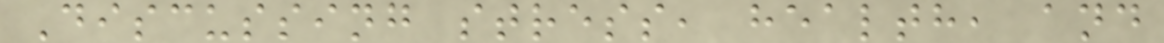Discussing stress, health, and
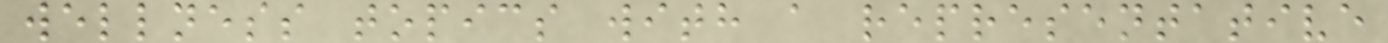wellness topics with a representative
